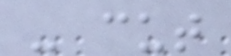- cut
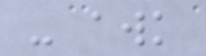- awk
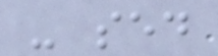- sed
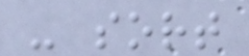- sort
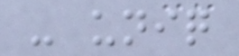- uniq
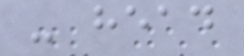- head
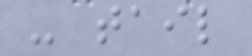- tail
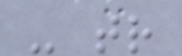- tr
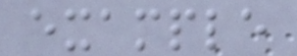example
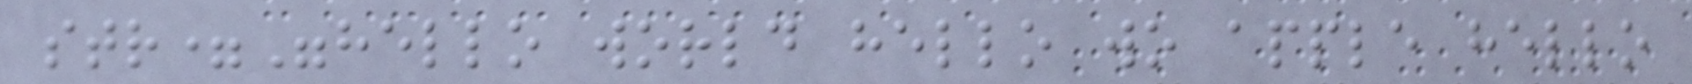str="hello world hello wo apple hello
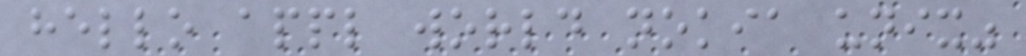hello appl world nokia unix"
